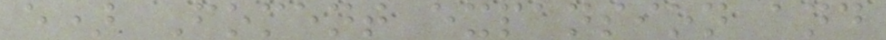e) Foment expansion and
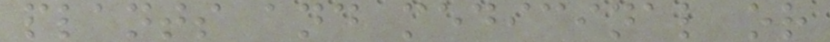plants and medicinal or
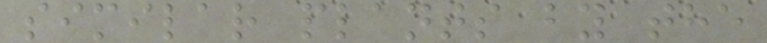similar plants by the
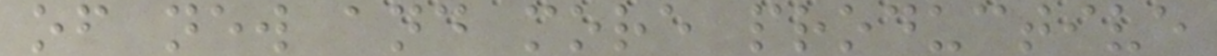of new and more productive
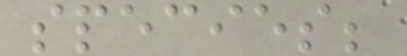species;
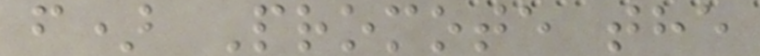f) Promote the
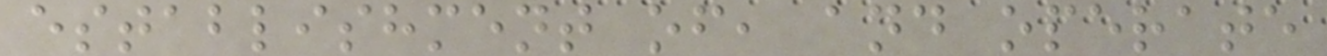establishment of, and operate
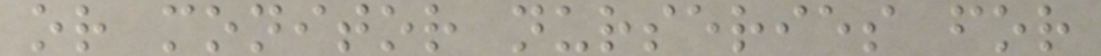or monitor nurseries for
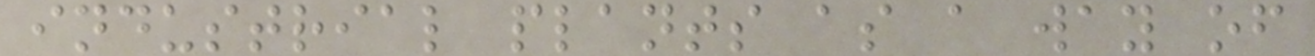industrial plants as a way of
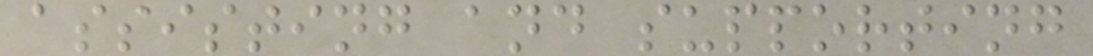assisting and supporting
